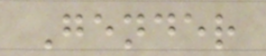Gender
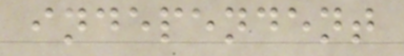independent
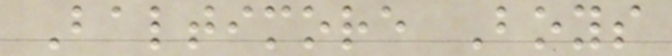Baltimore Boys
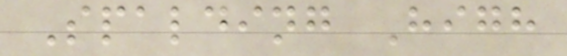Spalding High
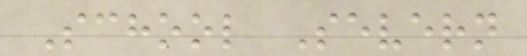School Severn
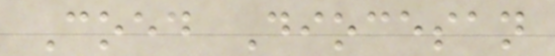Coed Diocesan
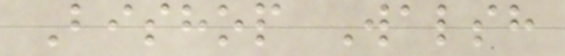Bishop Walsh
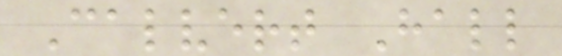Calvert Hall
